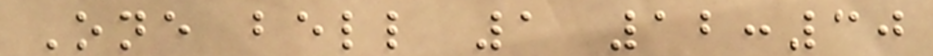One bell 1 12:30
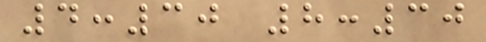4:30 8:30
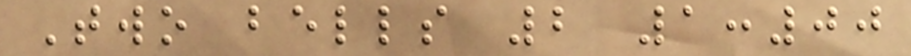Two bells 2 1:00
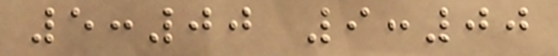5:00 9:00
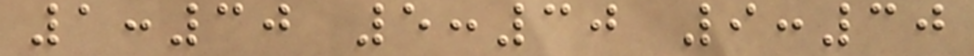1:30 5:30 9:30
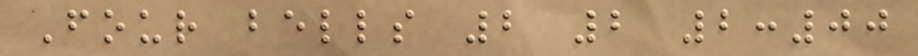Four bells 2 2 2:00
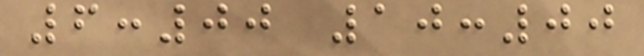6:00 10:00
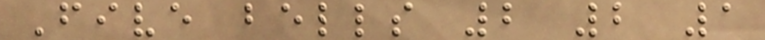Five bells 2 2 1
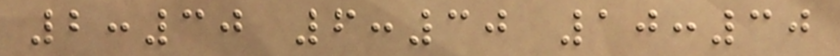2:30 6:30 10:30
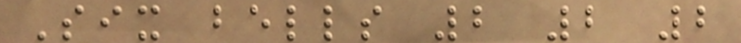Six bells 2 2 2
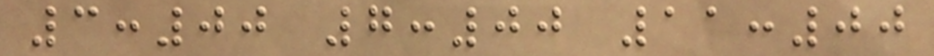3:00 7:00 11:00
